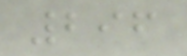296
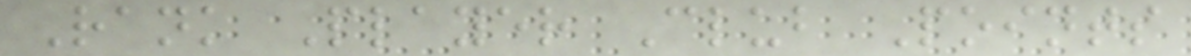Rank Player Club Points
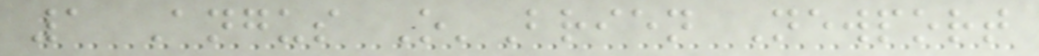1 Angus O'Brien Newport
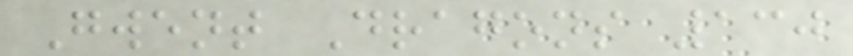Gwent Dragons 130
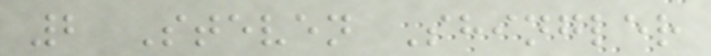2 Steven Shingler
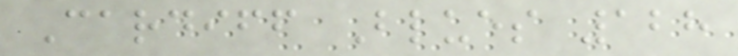Cardiff Blues 128
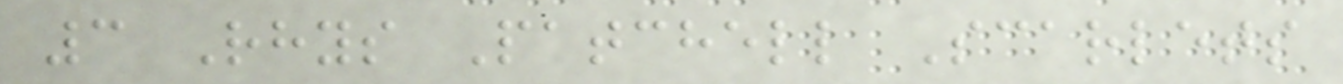3 Rhys Patchell Scarlets
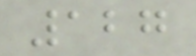127
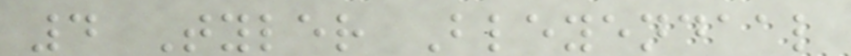4 Tyler Bleyendaal
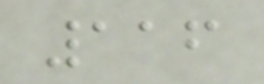116
